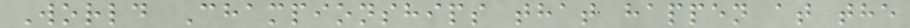World Championships that happen at the
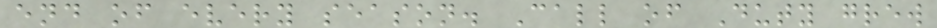end of every season. Call of Duty grew
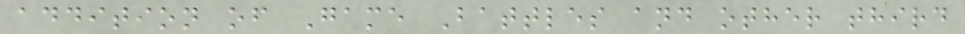addition of Game Battles and other third
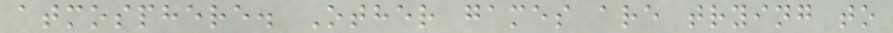atmosphere. Other games are trying to
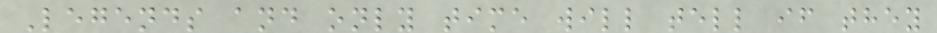Legends and only time will tell if they
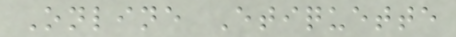Online Etiquette
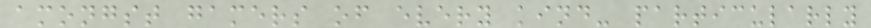amongst gamers of every kind- particularly
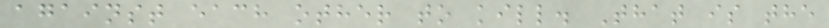against each other to kill. That is the
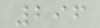296
